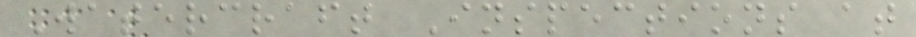Watercraft Inspections at
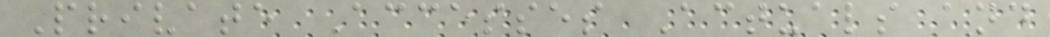Private Accesses Actuals and
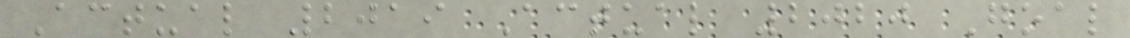Actual 2019 Actual 2020 Goal
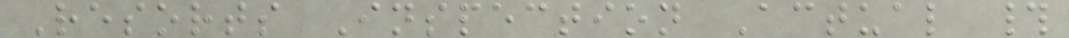Resorts Inspection Actual #
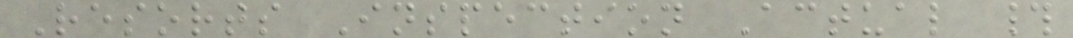Resorts Inspection Actual #
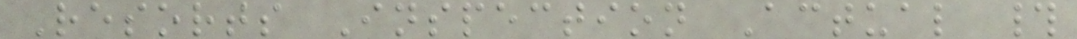Resorts Inspection Actual #
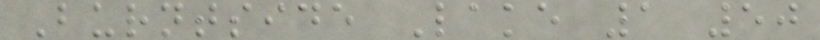Burntside Lake 1 50
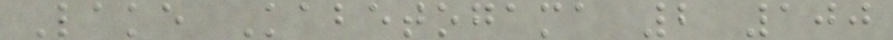Lake Kabetogama 2 100
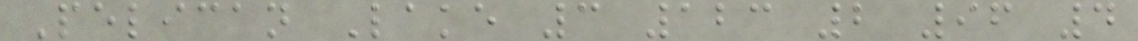Pelican Lake 3 123 2 96 4
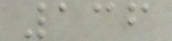136
